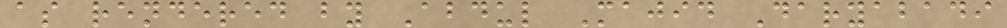as rendered by Abdul Majid Daryabadi
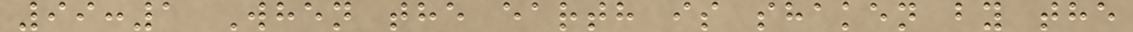99:1 When the earth is shaken by the
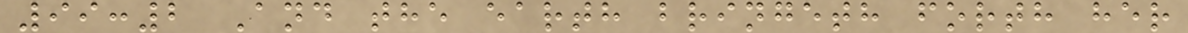99:2 And the earth bringeth forth her
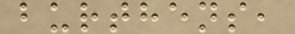burthens,
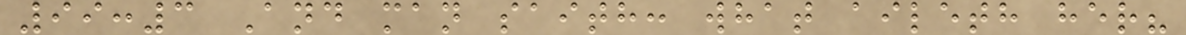99:3 And man saith: what aileth her?
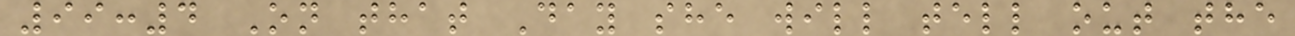99:4 On that Day she will tell out the
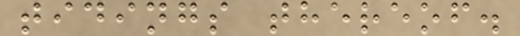tidings thereof.
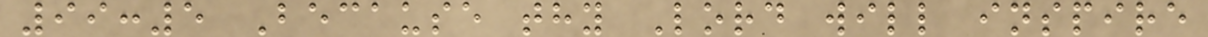99:5 Because thy Lord will inspire
